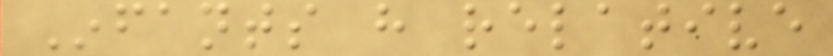Infants have relative
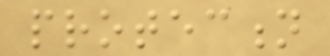protection
